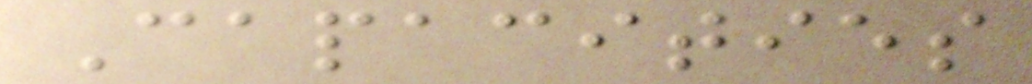Capacities
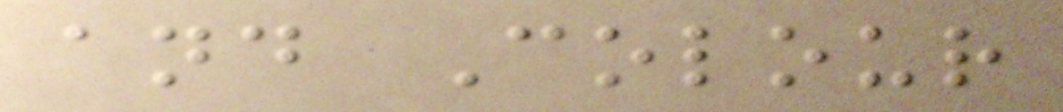and Colour
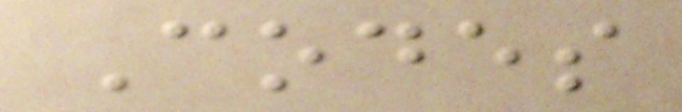Codes
